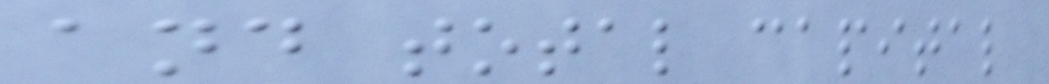and total capital
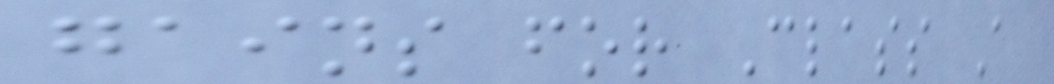gains for Class A
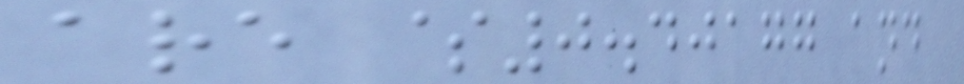are $0.40177 and
